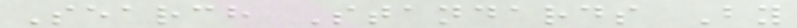Search Standards By
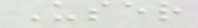User
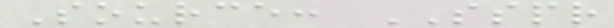Source: SSPR
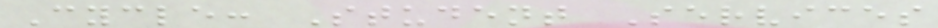Cycle: Student Services
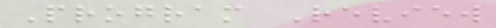Program Review
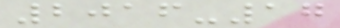2016-17
